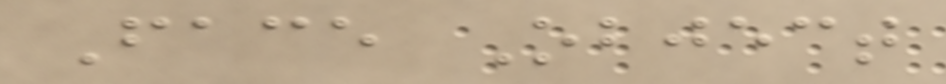Face Object
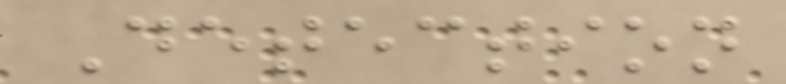Detection
